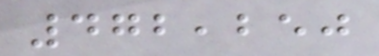472,250
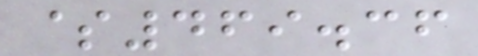$469.36
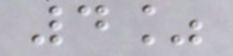4%
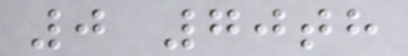0 70th
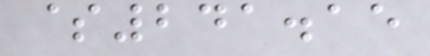$241.15
